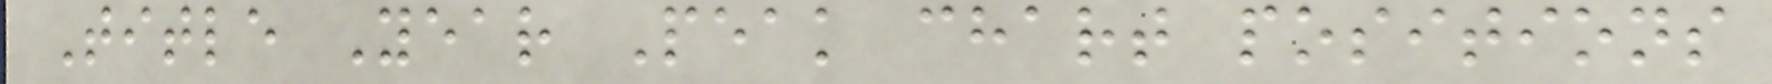Title Year Peak chart positions
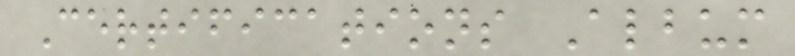Certifications Album
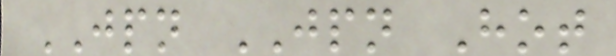JPN JPN Hot
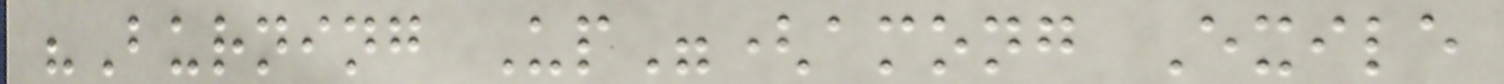"Burning Up"(among Exile
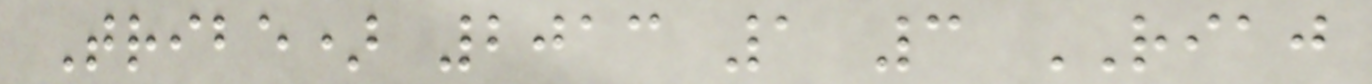Tribe) 2013 1 3 RIAJ
